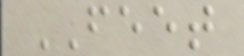FEET
